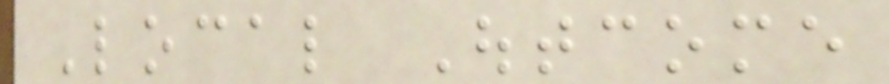Local Outcome
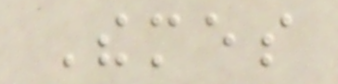Themes
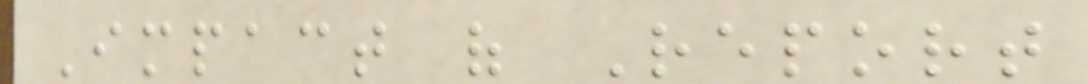Impact of Report
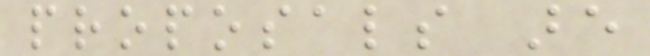proposals are
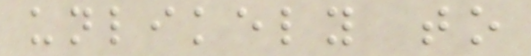unlikely to
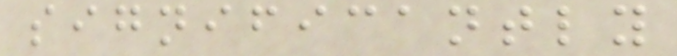significantly
